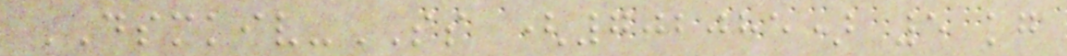DSMKIV-SS (702085) 5 kg
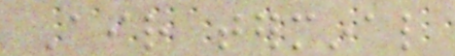Air terminal
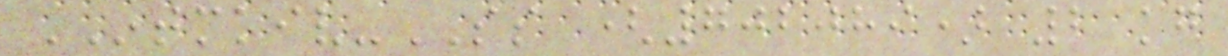INTMKIV-SS (702089) 2 kg
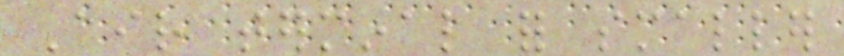Air terminal for smaller
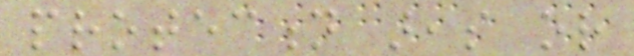protection areas or
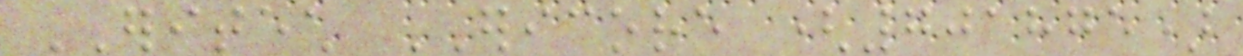ERITECH ERICORE (701875)
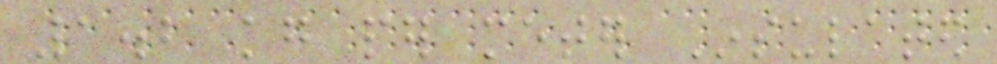1.2 kg per meter Insulated
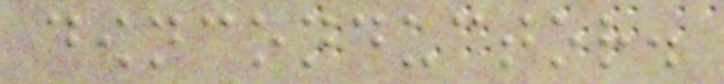downconductor.
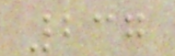237
